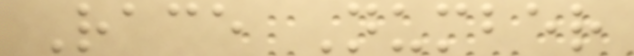Race Number
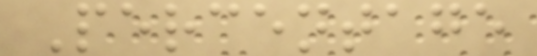Percentage
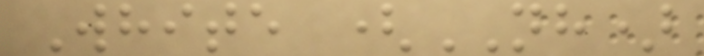White (NH)
